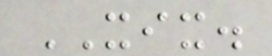XIX.
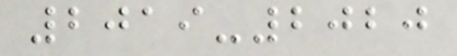2019-2020
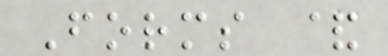Forms &
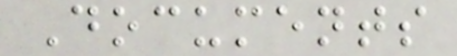Documents
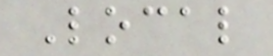Local
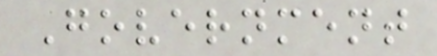Government
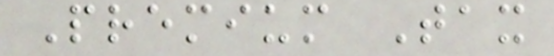Premium Tax
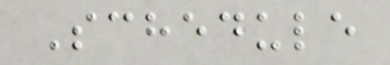Schedule
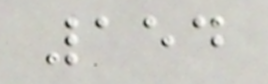154
